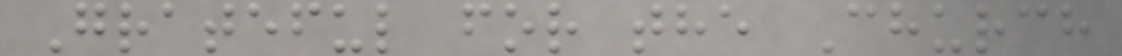Grateful for the Church
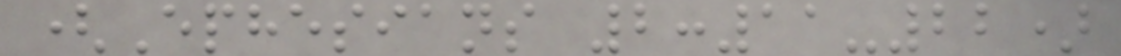(Ephesians 2:11-22)
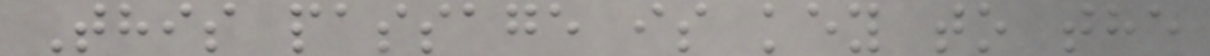This passage is key to the
